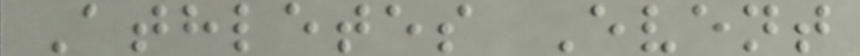Athletes Event
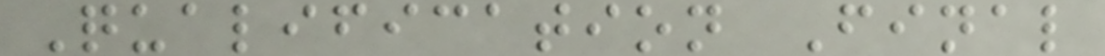Qualification Final
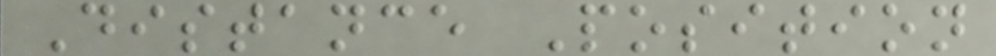Distance Position
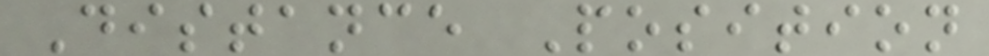Distance Position
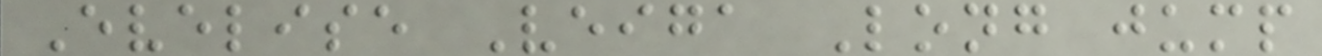Evelise Veiga Long jump
